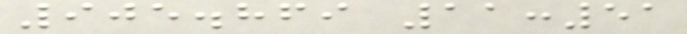905.869 11:51
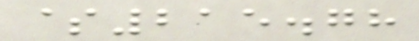$215.78
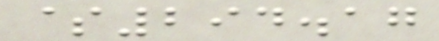$294.17
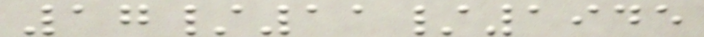17/11/1945
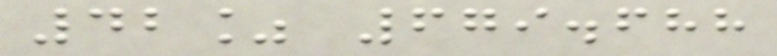42% 679.688
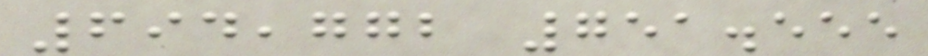694,772 751.555
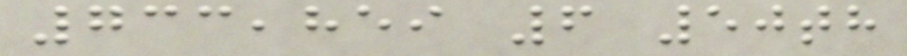733,859 6 50th
